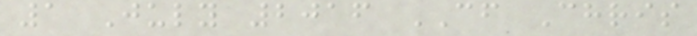1 July 2016 CF Chris
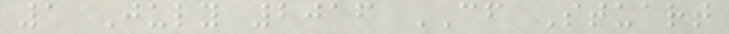1 July 2016 CF Stuart
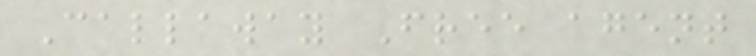Callaway Free agent
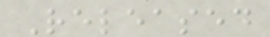Released
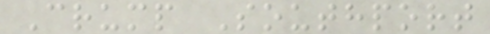Crump Southport
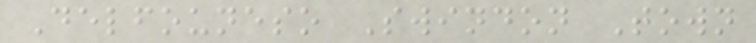Delfouneso Swindon Town
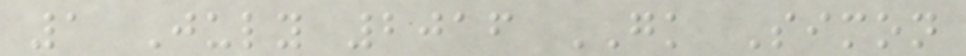1 July 2016 GK Simon
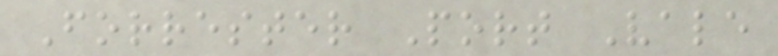Forrester Port Vale
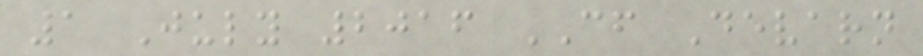1 July 2016 CF Devarn
